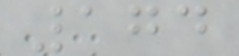174
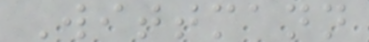Wittmann
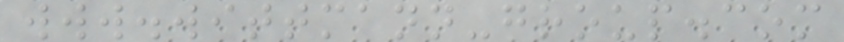www.wittmann-group.com
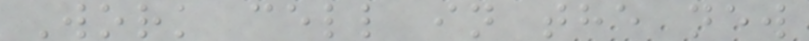Work cell in the new
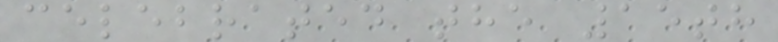celebrated the 15th
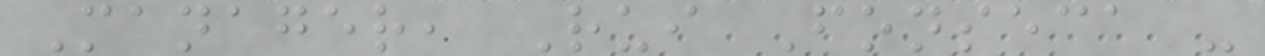Manager, Rui Fonseca -
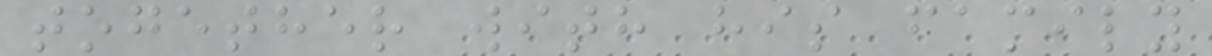together with his family
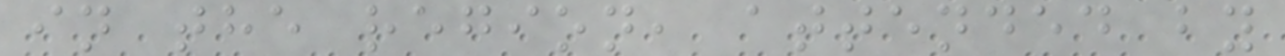in the region, attended by
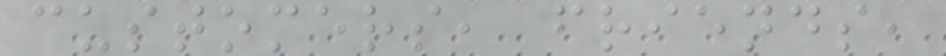customers, friends,
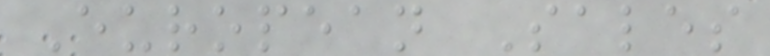European Sales
